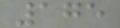175
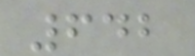642
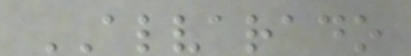ALVARADO
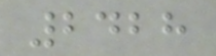2428
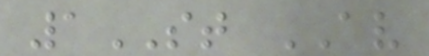1ST AV
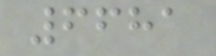6681
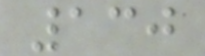130
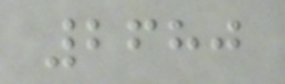2680
